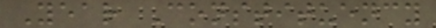Year Constituency
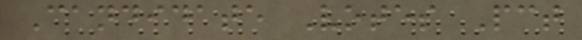Candidate Votes Pct
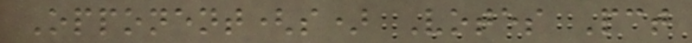Opponent(s) Votes Pct
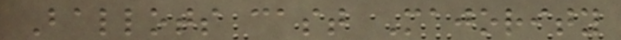Ballots cast Majority
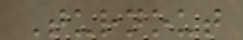Turnout
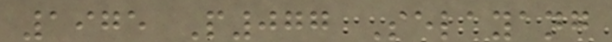1975 P077 Selayang
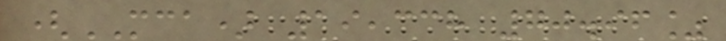(MCA) 19,338 70.96%
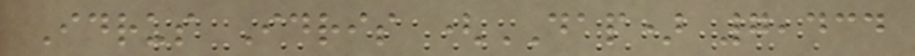Idrus Idris (DAP) 7,434
